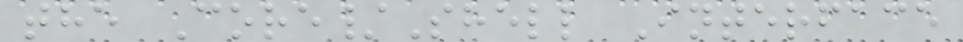the Core/Shell Interface
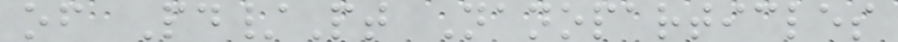of Pd/Pt Nanoparticles
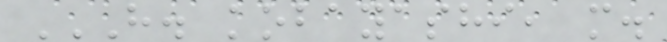H. KOBAYASHI, M.
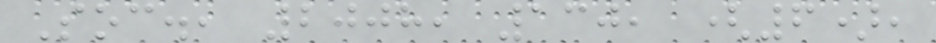Soc., 2008, 130, (6),
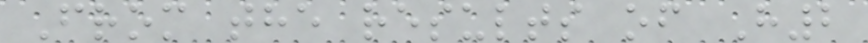From the results of H2
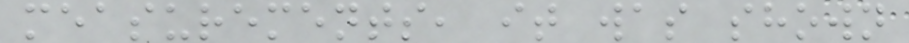measurements, it was shown
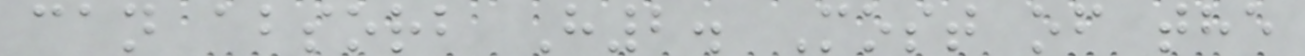can absorb H2. Most of the
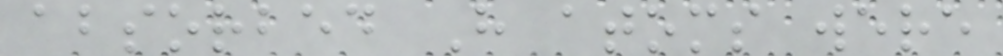absorbed H atoms were
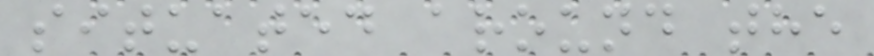situated around the
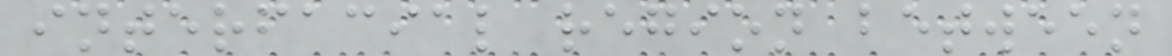interfacial region between
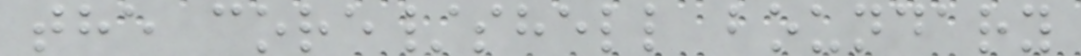the core/shell boundary
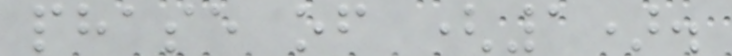phase of (1).
